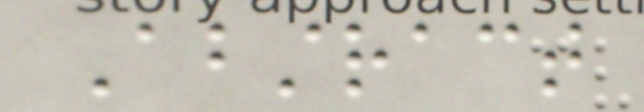Abstract
